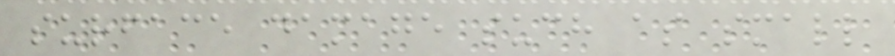surface damage such as small
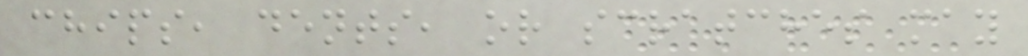chips, dents, or scratches may
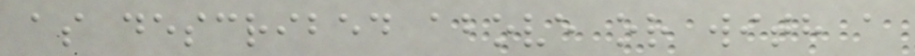as described above or with a
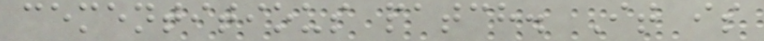cementitious patch. It is
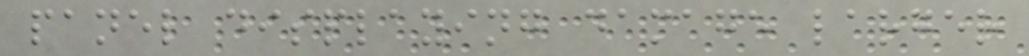panel displaying damage larger
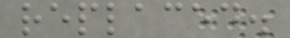replaced.
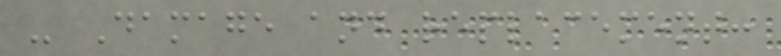- Damage and replacement:
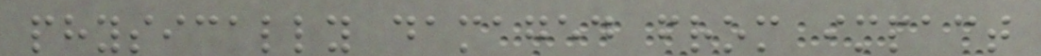physically damaged from impact
